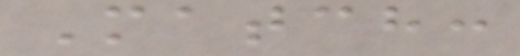Match:
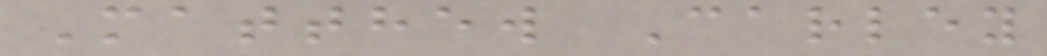Matthew Carley
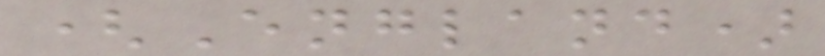(England)
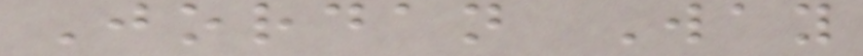Jordan Way
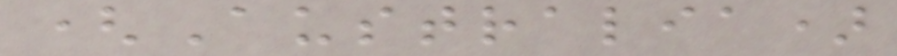(Australia)
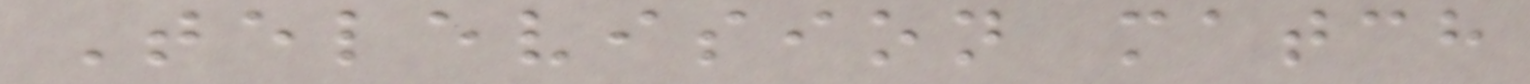Television match
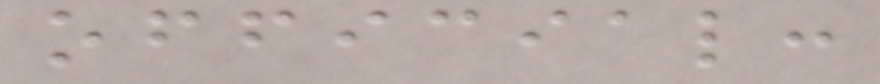official:
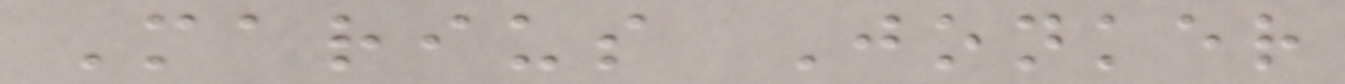Marius Jonker
